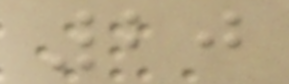20
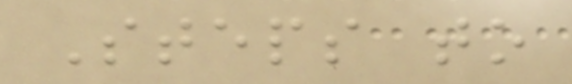Steps to
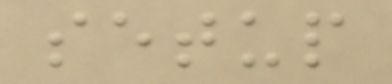setup
